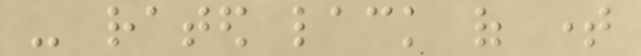- rated lack of time
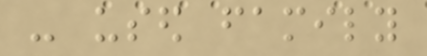- used family
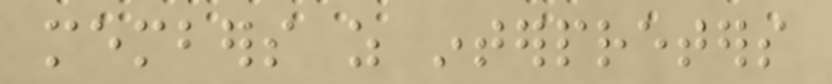members as interpreters
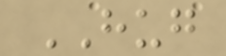HUG
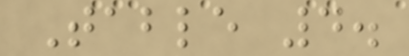Table 4.
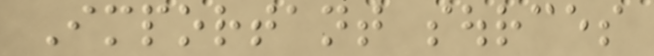Important sources
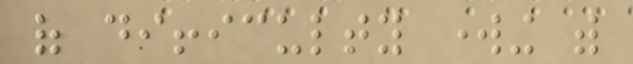of difficulty working with
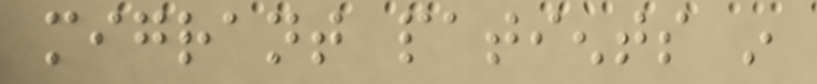migrant patients in
